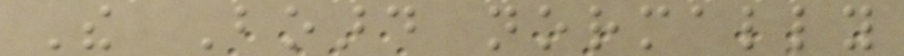The Board normally
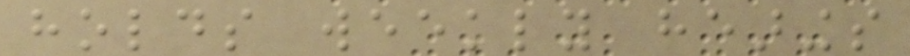holds weekly hearings
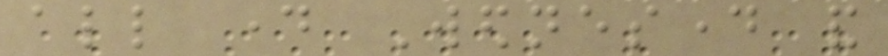all day Wednesday and
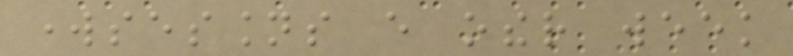worksessions every other week
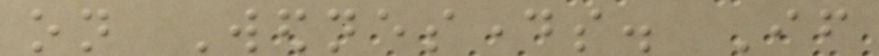on Wednesdays. If
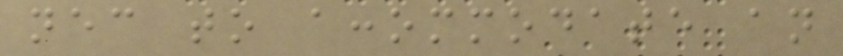necessary to accommodate an
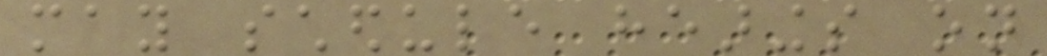may schedule hearings on
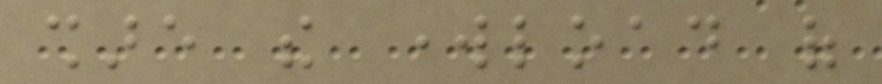share the workload of
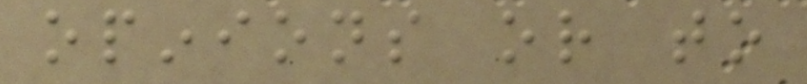opinions or to
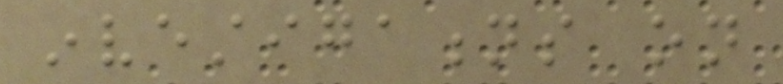investigations on
